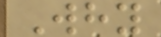Why
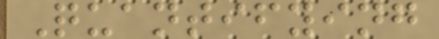Quantifying
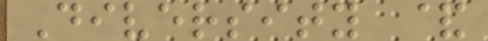Diversity &
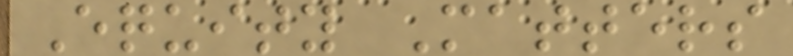Equity Matters
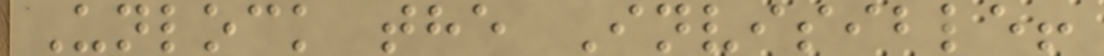Unlock the Invisible!
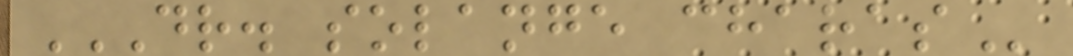DR. SOLANGE CHARAS
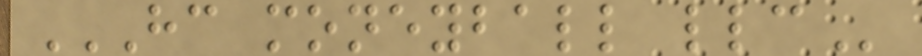HC MONEYBALL LLC
